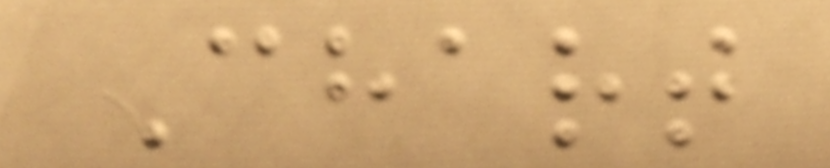Chart
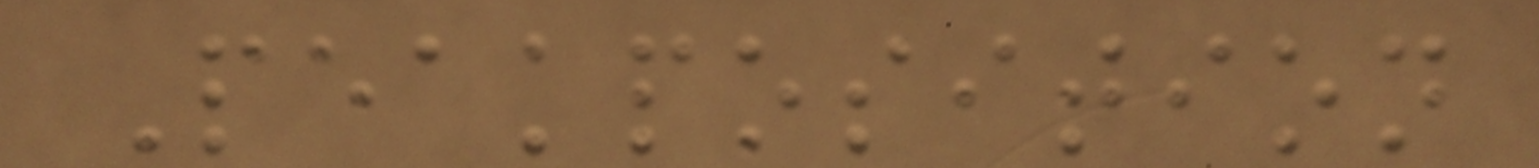Peakposition
